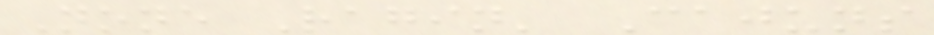None Ragin' Cajuns
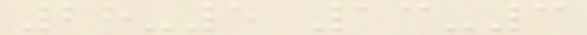28-5 13-3
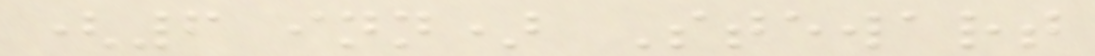(6 inn) Stewart
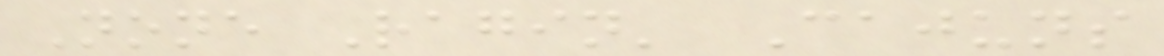None Ragin' Cajuns
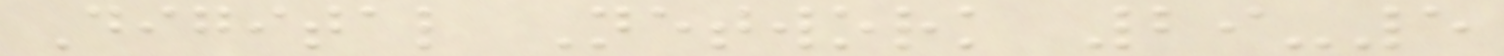Digital Network 29-5
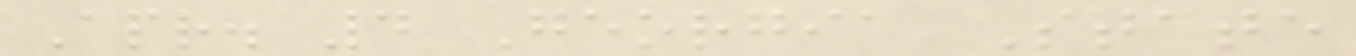Apr. 4 Georgia State
